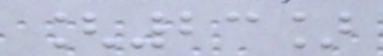[23]
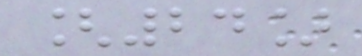[24]
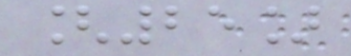[25]
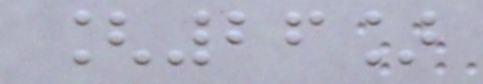[26]
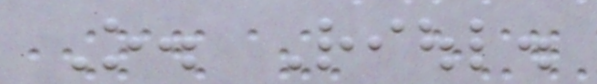O. Rioul.
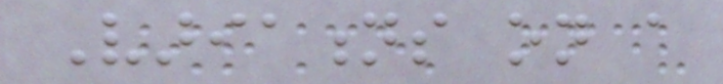Variations on a
